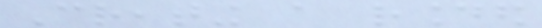Creating a rounded
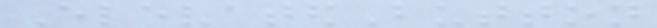ElevatedButton
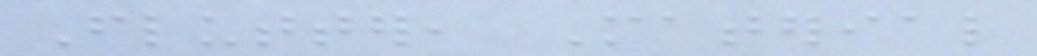Flutter, Material
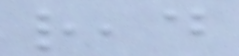read
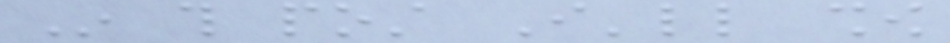In this post I'll show
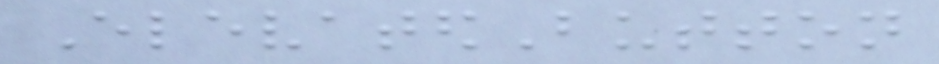ElevatedButton
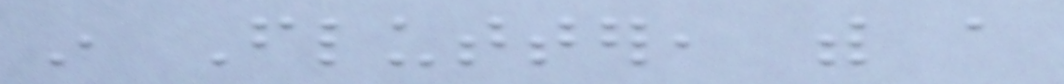in Flutter, with a
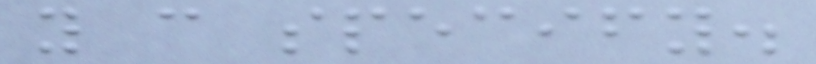you can specify.
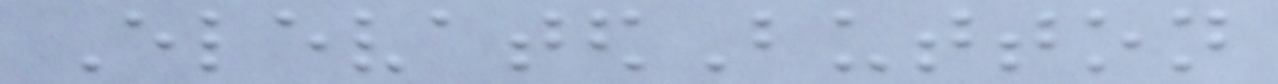ElevatedButton
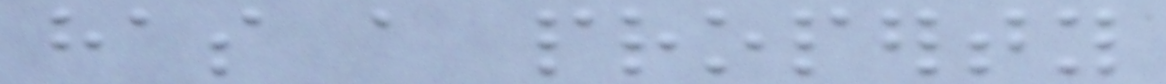has a property
